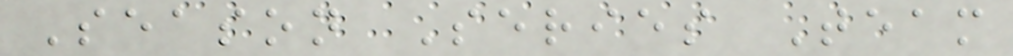Season Series Team
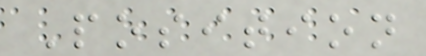Position
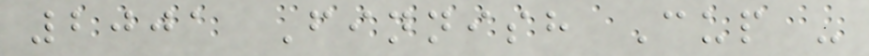2001 Finnish Cup -
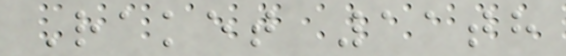Raket 11th
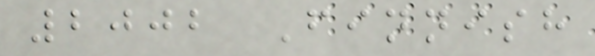2002 Finnish
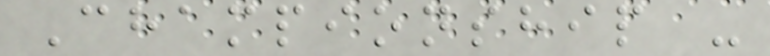Championship -
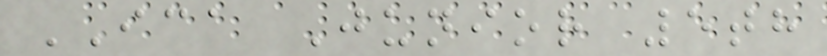ICA Junior 5th
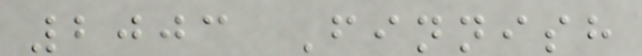2003 Finnish
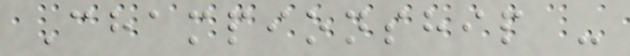Championship -
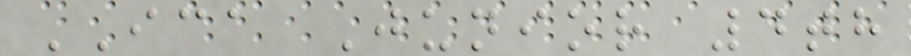ICA Junior 4th
